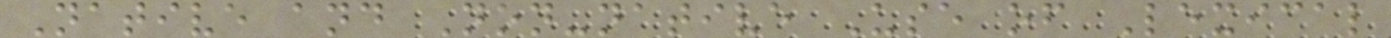Native and Non-native Use of Lexical
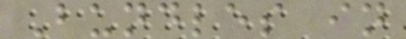Bundles in
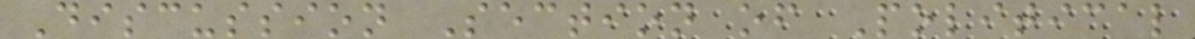Discussion Section of Political
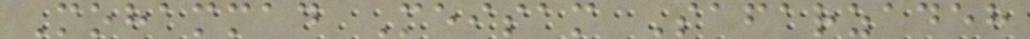Mohammad Meisam Safarzadeh
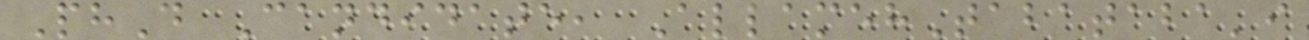PhD Candidate, AllamehTabataba'i
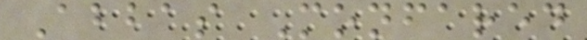Abbas Monfared
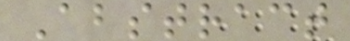Abstract
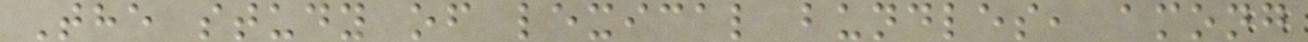The study of lexical bundles, among
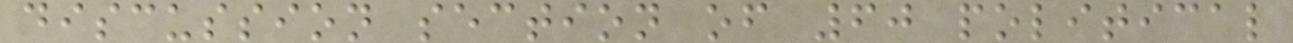discussion section of 60 political
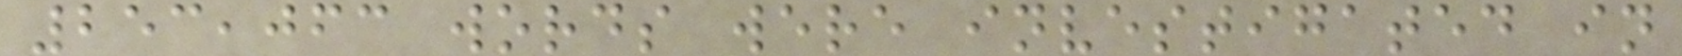253,063 words were investigated in
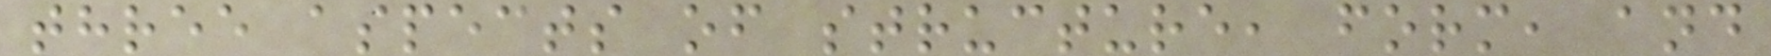three aspects of structure, form, and
